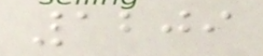1209
